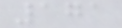171
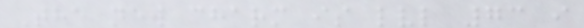The new charm is lvl 73 i
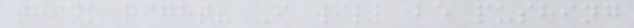think right? I will be pushing
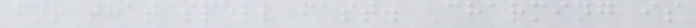for that spell fast. Charming is
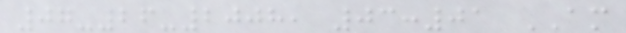07-26-2008, 03:01 AM
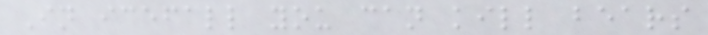In icefall you can kill bears
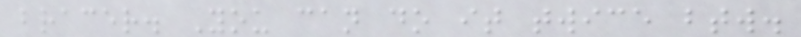bracer. You can do it twice btw.
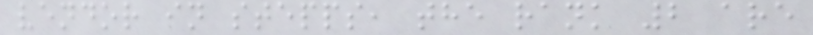vendor in stepps, the rank 2 are
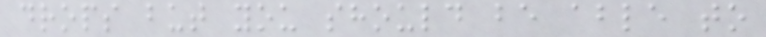drops but you should be able to
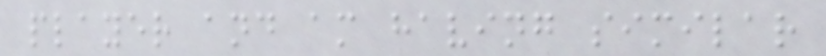player and am having similar
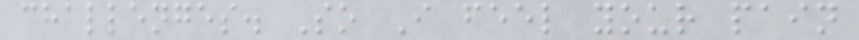challenges. So I feel your pain
